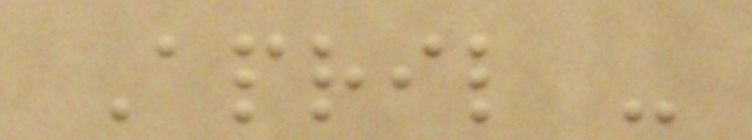April -
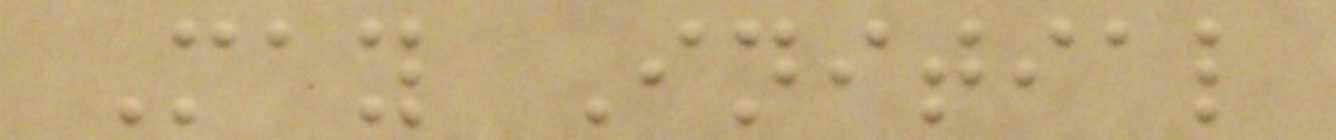May Initial
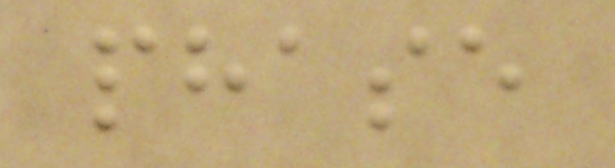phase
